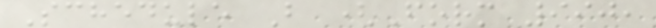Schedule B (Form 990,
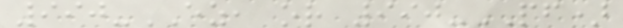990-EZ, or 990-PF)
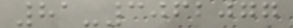81-3062077
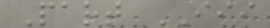Part III
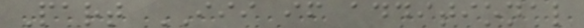Part III if additional
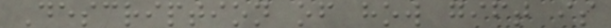Description of how gift is
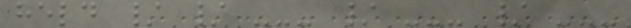held / / --- / --- / ---
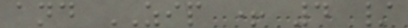and ZIP + 4 /
